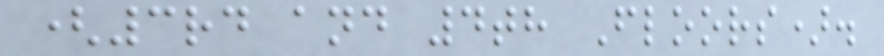(3rd and 4th Floors).
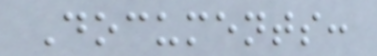Documents:
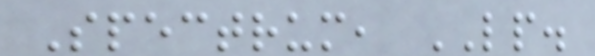Spectrum, LP.
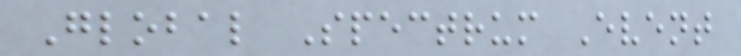Global Spectrum Event
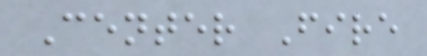Center Fire
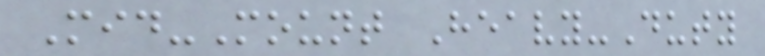Mid-Mount Heavy-Duty
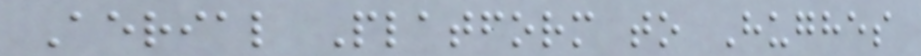Aerial Platform to Hughes
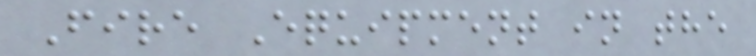Fire Equipment in the
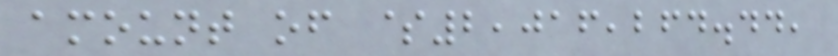amount of $2,016,264.44,
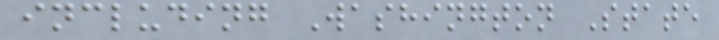including Washington State
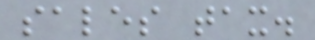sales tax.
